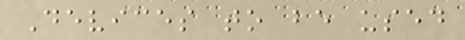Devices to be used
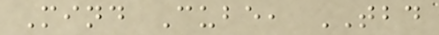Mind Cube, TBD
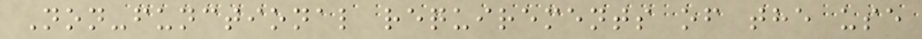Non-functional requirements of the use
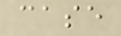case
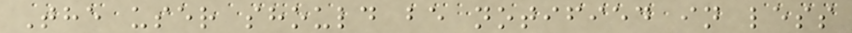The user should be notified in less
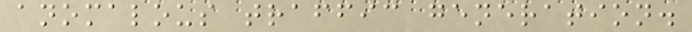anomalous traffic generation.
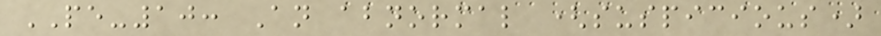PE-10: An abnormal (suspicious)
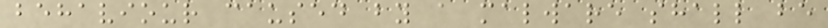behaviour caused by a malware shall be
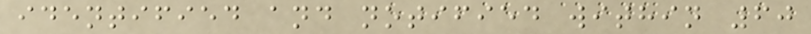identified and notified within 60
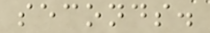seconds.
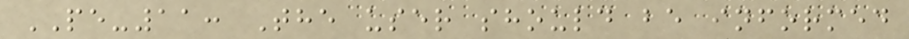PE-11: The user should be informed
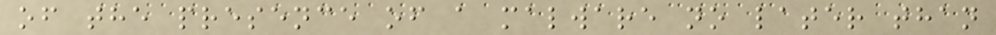of the presence of a malware no later than
